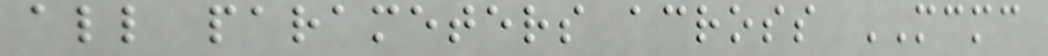all parameters across MCMC
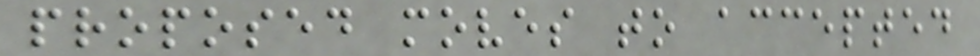proposed moves to accepted
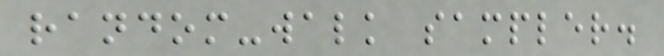random-walk sampler.
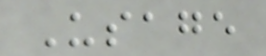Usage
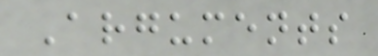Arguments
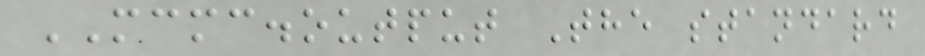MCMC.output The standard
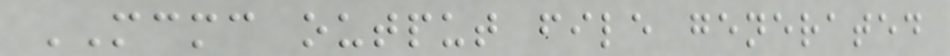MCMC output file generated
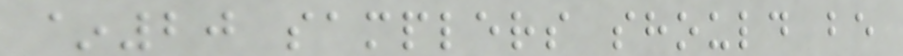~20 samplers should be
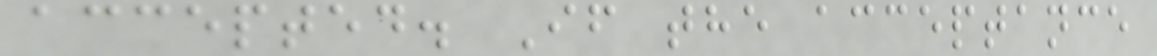accepted. If the acceptance
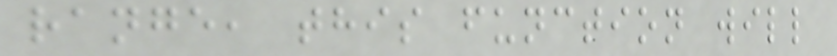range, this function will
